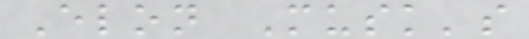Elon Musk's
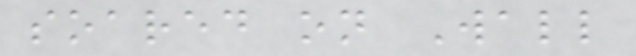soared on Wall
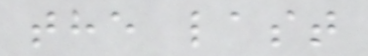the last
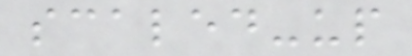scaled-up
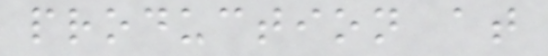production at
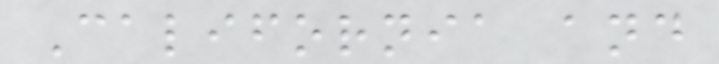California and
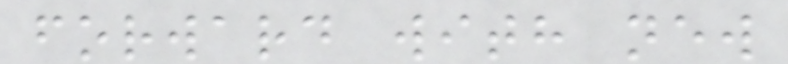forward with new
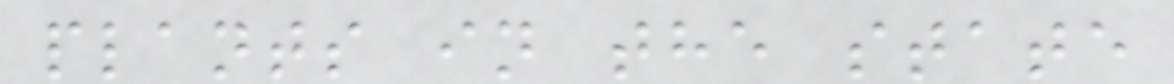plants in the state
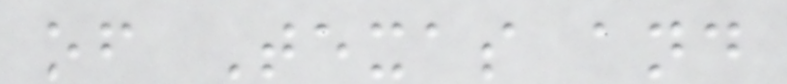of Texas and
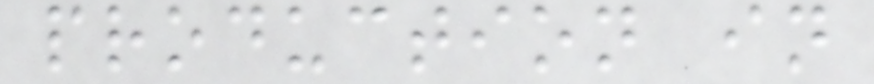production in
